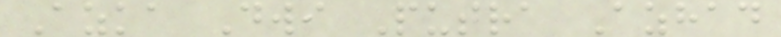Azka Dwi Putra Azhad
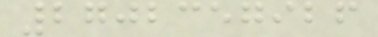2702357926
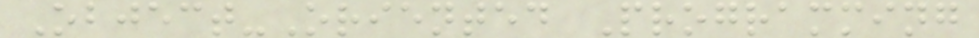Object-Oriented Programming
